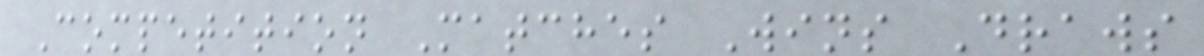Competition Matches Wins Draws
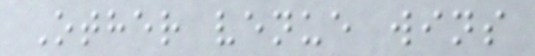Other venue wins
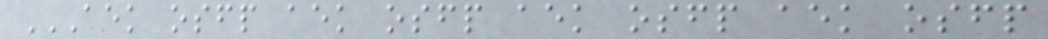AEK OSFP AEK OSFP AEK OSFP AEK OSFP
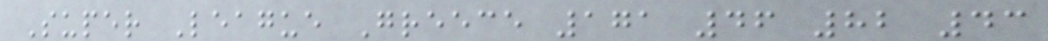Super League Greece 171 46 82 43
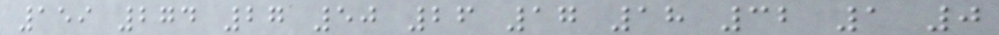159 274 27 50 26 17 18 32 1 0
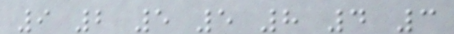9 2 5 5 8 4 3
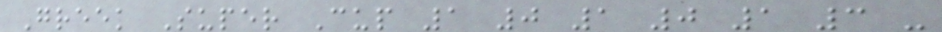Greek Super Cup 1 0 1 0 1 3 -
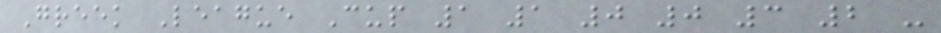Greek League Cup 1 1 0 0 3 2 -
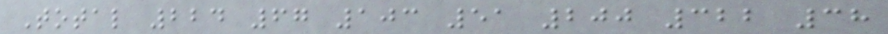Total 224 67 103 51 200 322 38
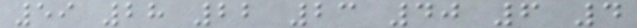59 28 22 23 40 6 4
